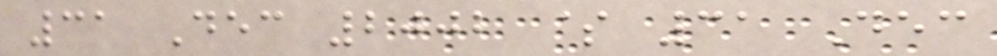31 Dec 2002 $ 31 Dec
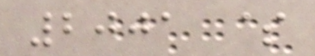2001 $
